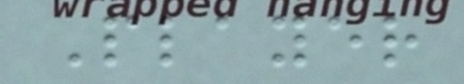Player
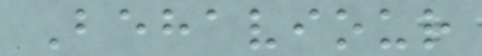Behaviour
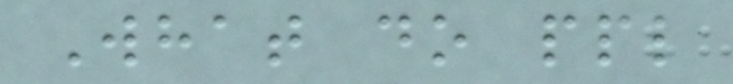What do ppl
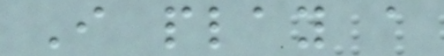I play a
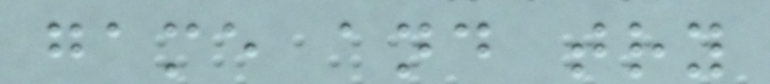game and try
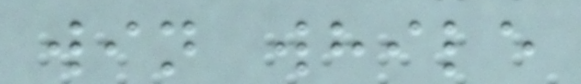win while
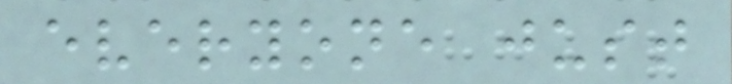everyone just
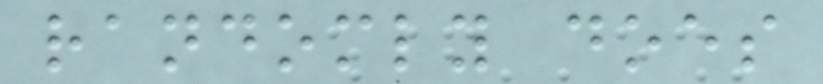randomly does
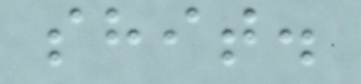shit.
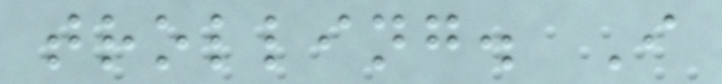trolling. I
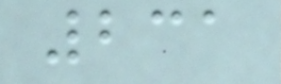231
